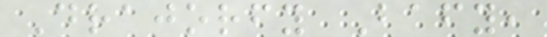Drajorfy Bafy,
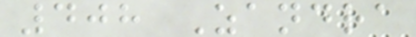408 Zandra
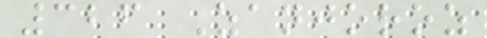326 Zanjoroz
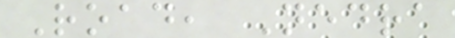Road, Nedra
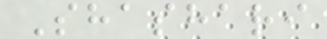Shashari
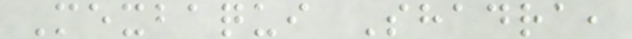Mexbaqui Shadra,
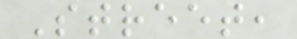Street,
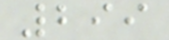299
